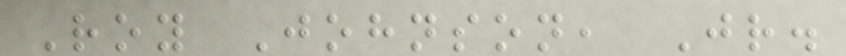Roy Johnson, Jr.
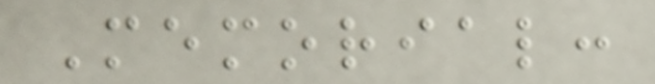Memorial:
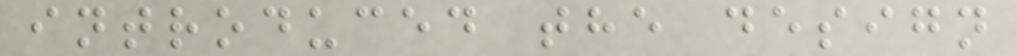introduced the design
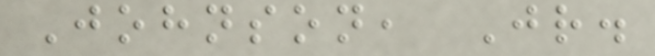Johnson, Jr.
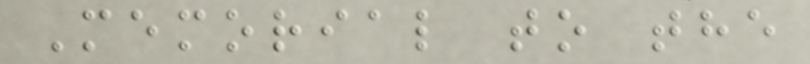Memorial to the
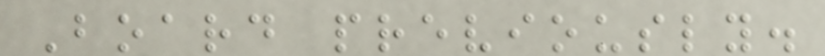Board previously.
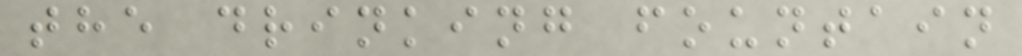the drinking fountain
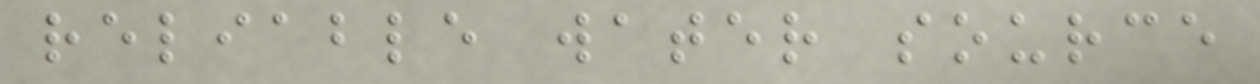reliable water source
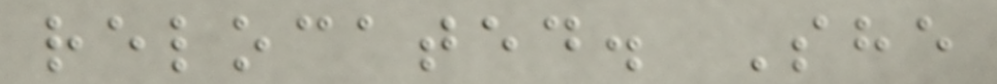relocated. She
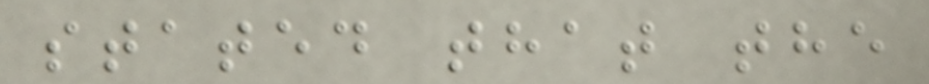stated that the
